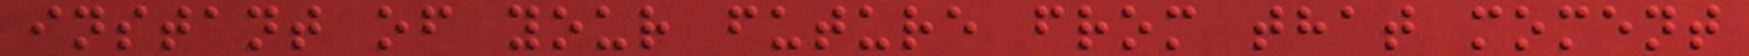instant of your future from that moment
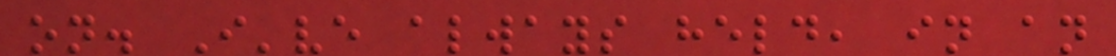on. I've always held, in an
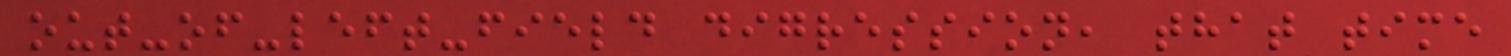out-of-left-field digression, that time
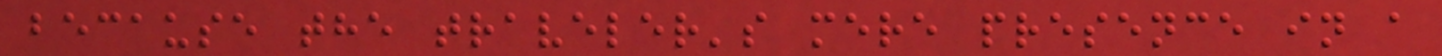because the traveler's mere presence in a
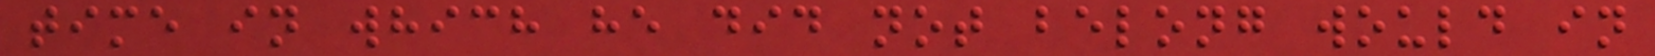time in which he did not belong would in
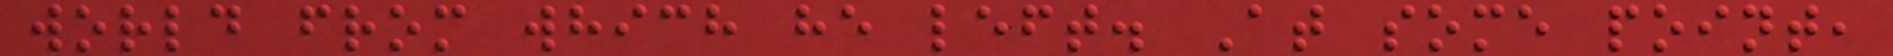world from which he left. At some point,
